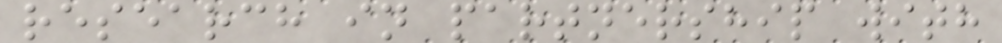research in partnership with
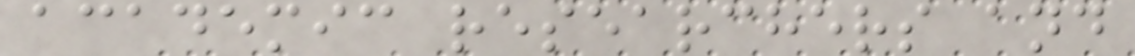academic researchers and
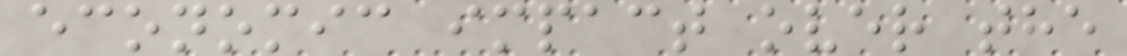economic impact over the
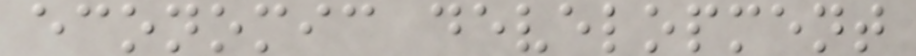economic development
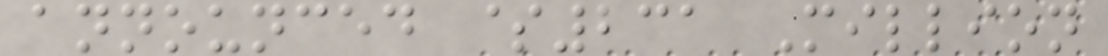announced $231 Million
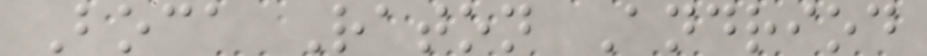Boca Raton Andriod
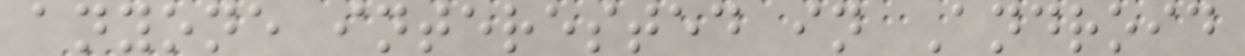anyone interested in Android
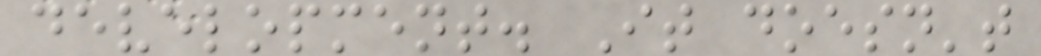development. It doesn't
